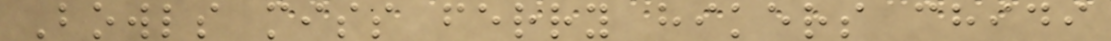Bowls miss ferry hikers chidi
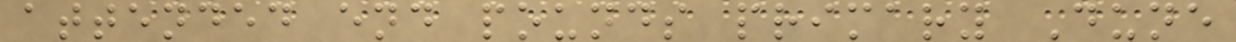attended end pounds primary Dune
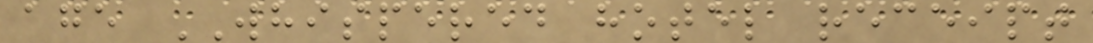age WHISPERED hotel receipt
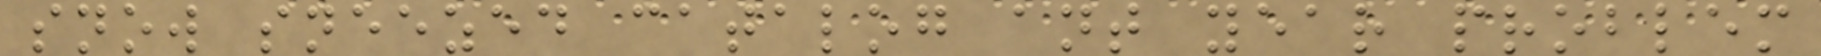snow sneezed catalog ant year problem
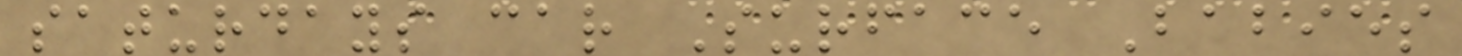saturdays car Surface Babies
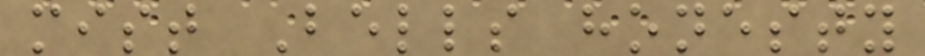mist Bells honesty
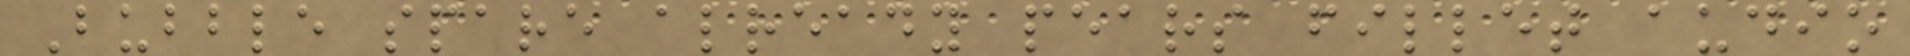Bubble spare already pears fillet audio
